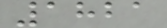1821
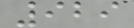929
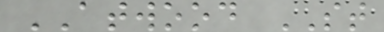ATWOOD ST
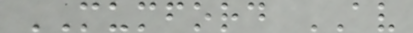MUMFORD AV
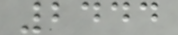2444
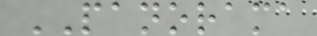PANORAMA
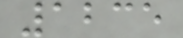1235
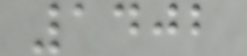1402
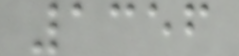1356
